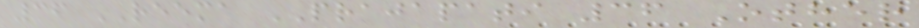36 REEMA PRAJAPATI 36 Other
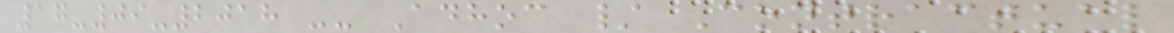17-09-2018 -- Adhoc / Contractual
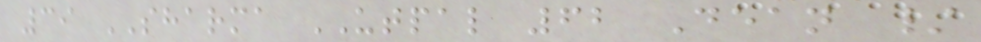39 SHARMA UTPAL 62 Dean /
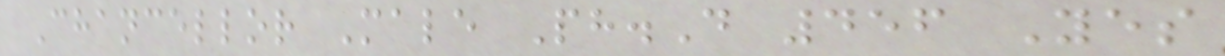Chancellor Male Ph.D 456 Yes
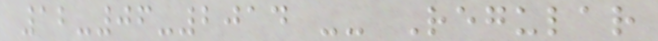12-06-2014 -- Regular
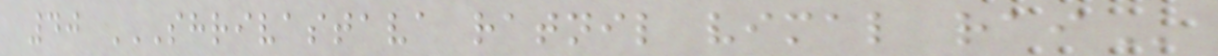40 SHRIVASTAVA RATNIL VIMAL RAI
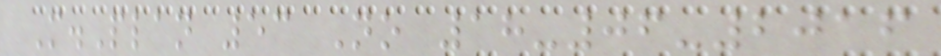M.Plan 53 No 18-06-2016
